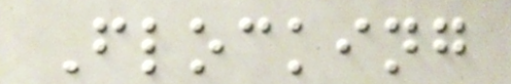Flocking
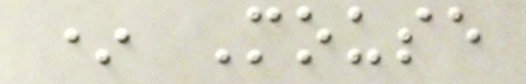* Mouse
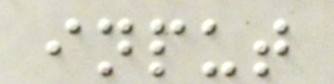input
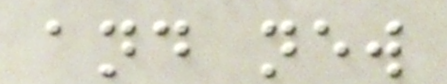and new
